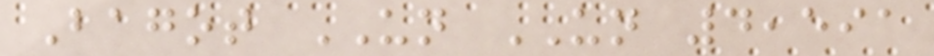Bagot UN UN 4,591
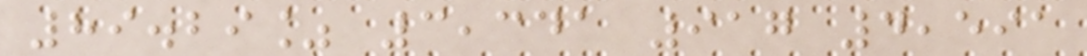89.29% 3,341 917 4,591
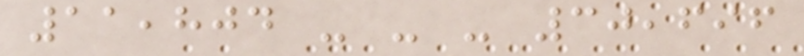11,804 - - - 30,696
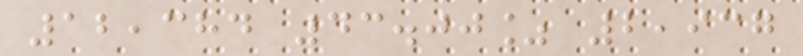12,384 43.00% 2,937
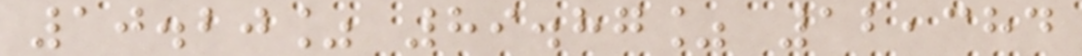10.20% 89.87% 12,384
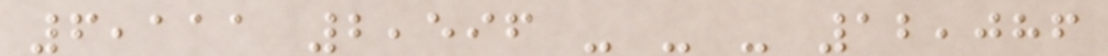6,111 2,596 - - - 12,086
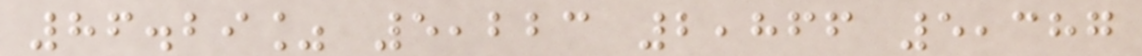86.29% 5,223 2,866 5,387
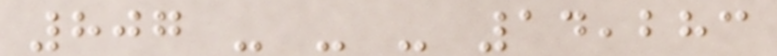807 - - - 14,283
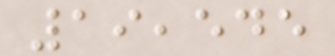19,545
